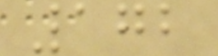172
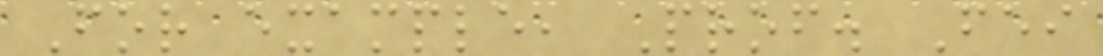For example, Prof. Fei
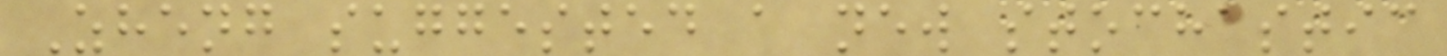Zheng suggested a new stochastic
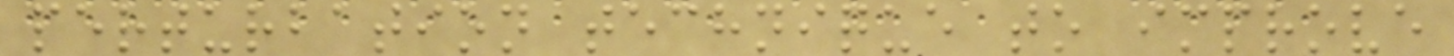perturbation technique to improve
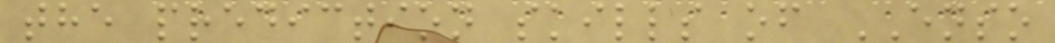the prediction skills of ENSO
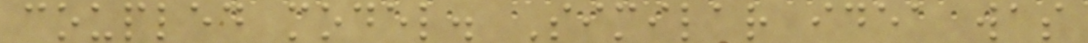coupled model. Similar idea was
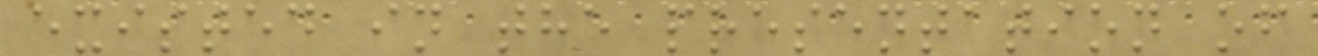existed in the presentation of
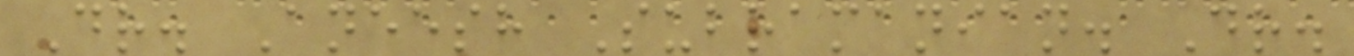Dr. Aneesh Subramanian. Dr.
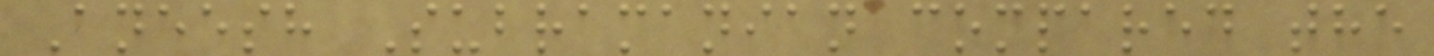Aneesh Subramanian compared the
